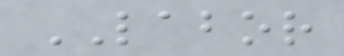LABOR
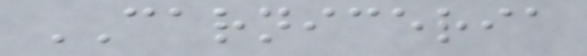CARNICERIA
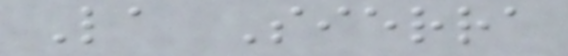La Sierra
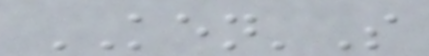KEN'S
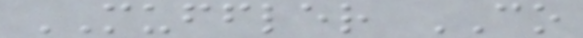MUFFLER CO
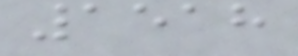1518
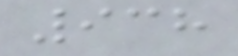938
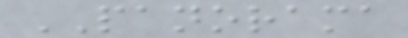PANORAMA
